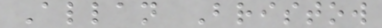Allan Bristow
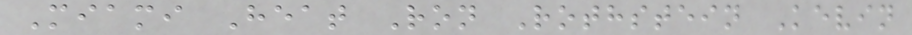Miami Heat Ron Rothstein Kevin
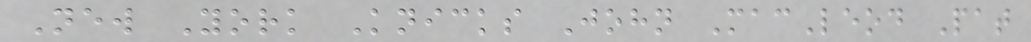New York Knicks John MacLeod Pat
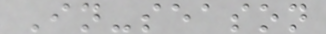In-season
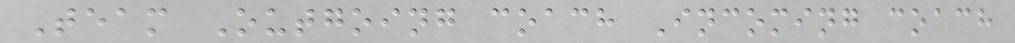Team Outgoing coach Incoming coach
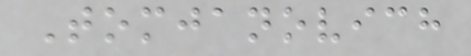Tomjanovich
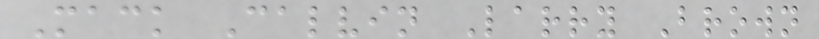Mack Calvin Larry Brown
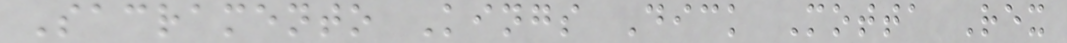Sacramento Kings Dick Motta Rex
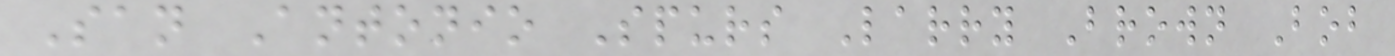San Antonio Spurs Larry Brown Bob
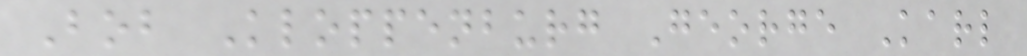Bob Kloppenburg George Karl
